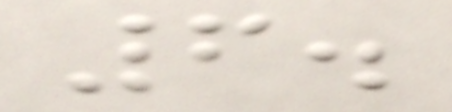6.
